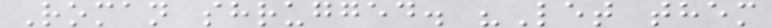Roman shrugged. "Let them
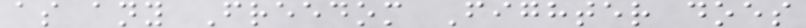as any Freedom Fighter does
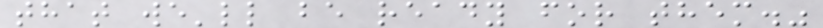that we'll be ready for them."
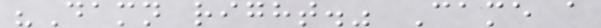"Damn right." Came a
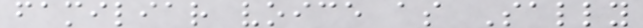familiar voice as Sally
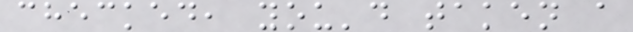checked, you'd taken a
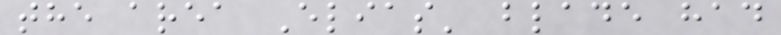the area Elias' blade had
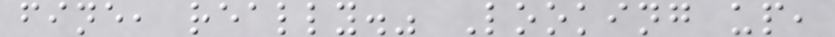fine, really." Looking up,
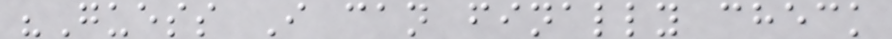"Guess I can finally check
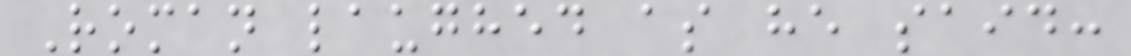Roman laughed as he said:
